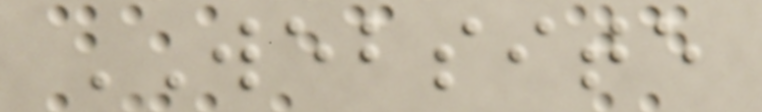WEBSITE
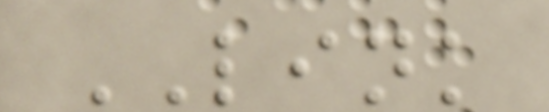LINK
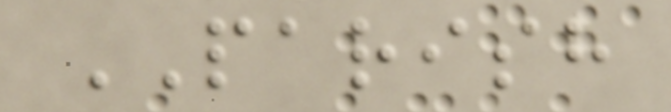PARISH
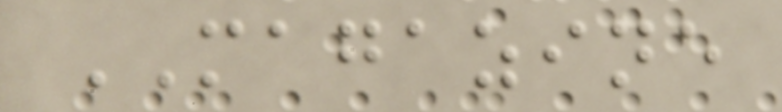MAGAZINE
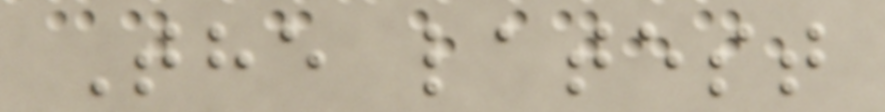The latest
